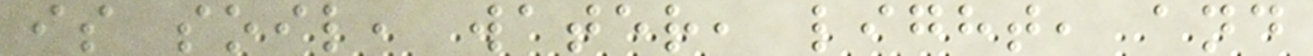is soil, water, light, and
